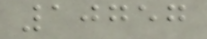10757
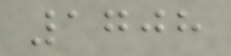1708
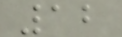12
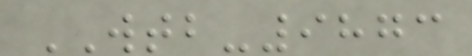WTB-9873
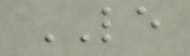LE
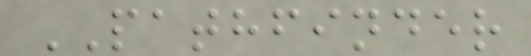PATHFINDER
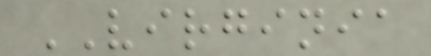VIRGINIA
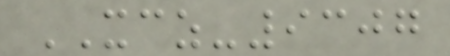XCZ-9307
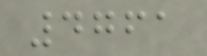4761
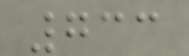733
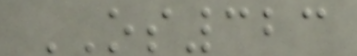OS323
